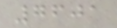7601
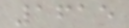1615
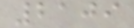2109
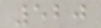520
